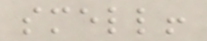smell!
